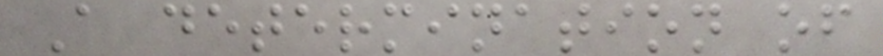A determination of
